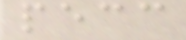pecc
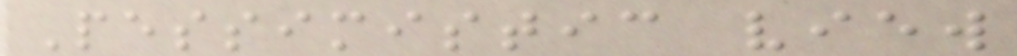Pessimistic view
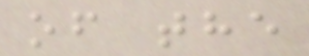of the
